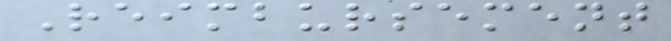Reimbursement
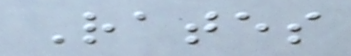Rates
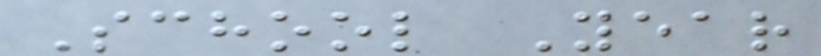School Year
